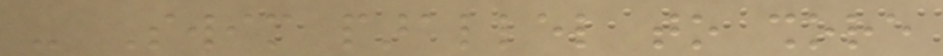- Swim parallel to shore
